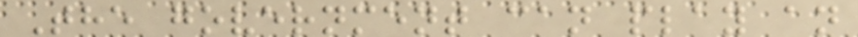The government can play an
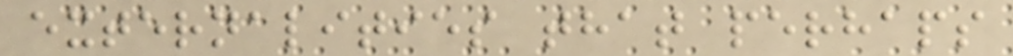externalities that perhaps
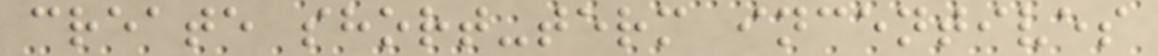create short-term incentives
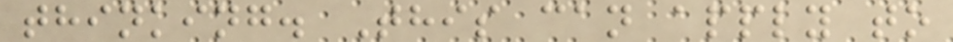thinking. This can apply to
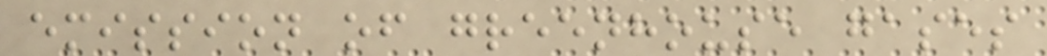emission of greenhouse gases
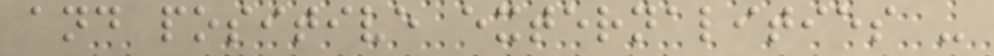and positive externalities -
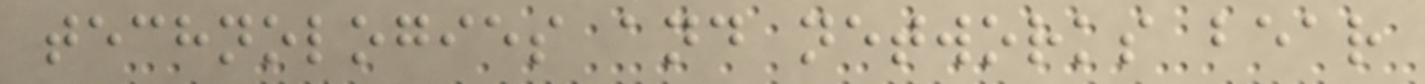technologies and networks bear
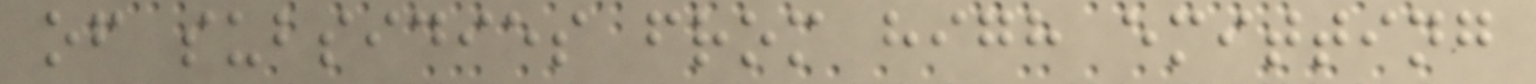of subsidies from high emitting
